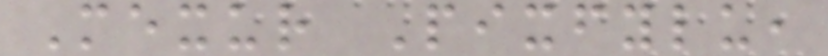Mexur Pixfylu,
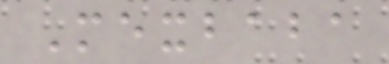Mexbaba
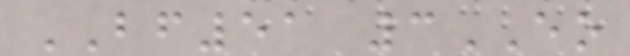BF51 3EO
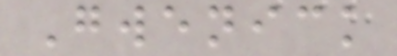Gwenick
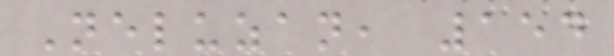Neluzan, 154
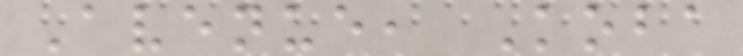Avenue, Koba
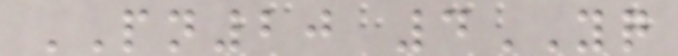PN20 4YQ
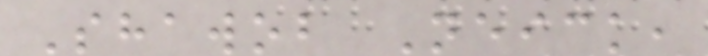Shawob Neick,
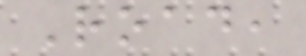Road,
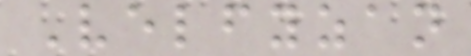Velfyzan
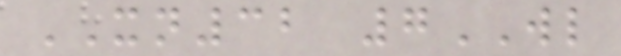XN32 7WL
